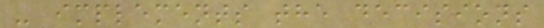- implements the decisions
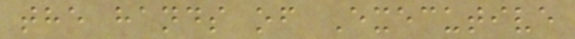the hands of Executive
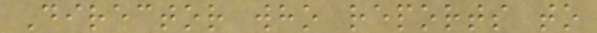Director who reports to
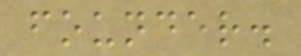founder.
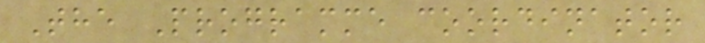The Programme coordinator
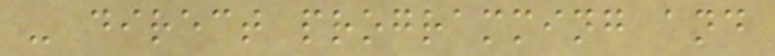- direct programming and
